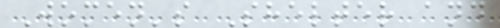Women's Shelter and
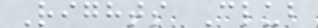Rights Club
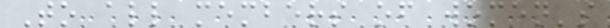To all members of women's
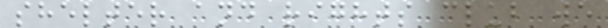shelter and rights club we
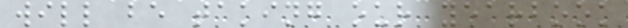will be taking our yearbook
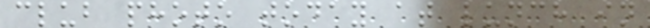club photo today at lunch in
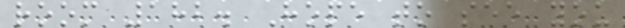room 182. Hope to see you
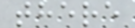there
